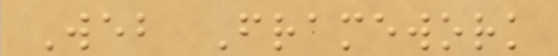Web Framework
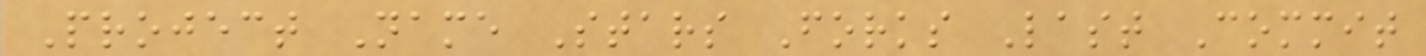Project Name Stars Forks Last Commit
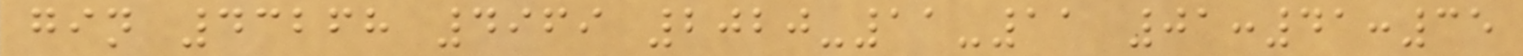gin 43268 4969 2020-11-11 01:41:35
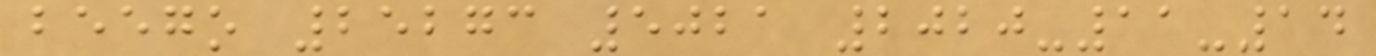beego 25273 5021 2020-11-14
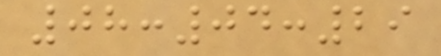08:04:29
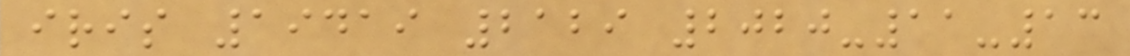iris 19419 2129 2020-11-13
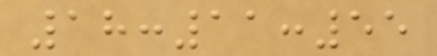18:11:55
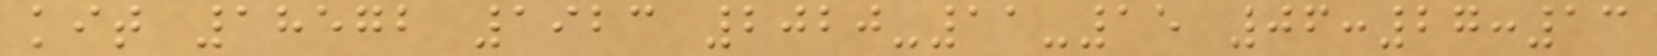kit 18572 1923 2020-11-15 06:27:13
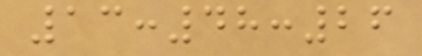13:48:26
